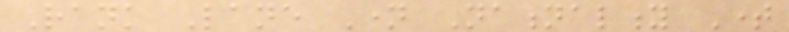Rank Lane Name Nationality Time
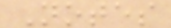Notes
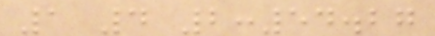1 4 2:54.27
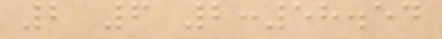2 6 2:58.54
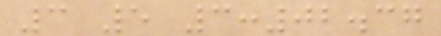3 5 3:02.37
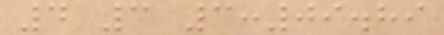4 3 3:09.89
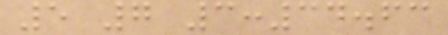5 7 3:34.63
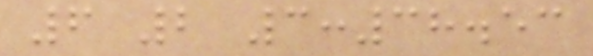6 2 3:38.53
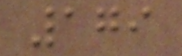179
